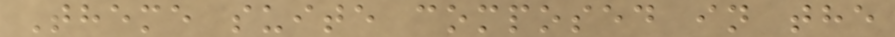Theme suite composed in the
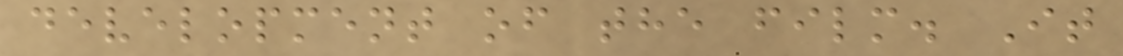development of the film. It
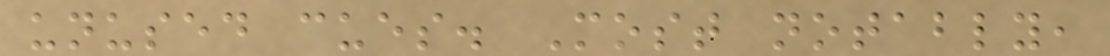unused cues. Most notably,
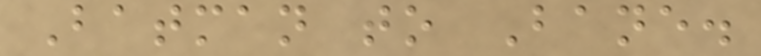Batman to Bane.
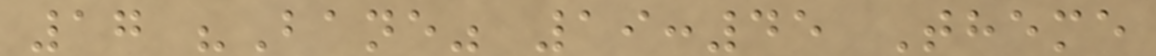17 "Bane" 19:45 Theme
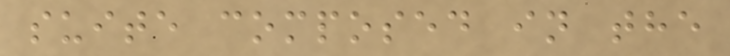suite composed in the
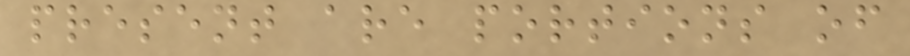present are portions of
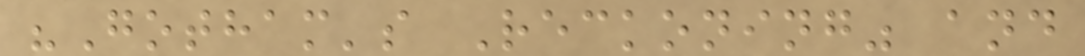"Gotham's Reckoning" and
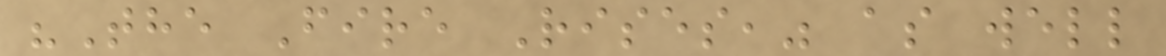"The Fire Rises," as well
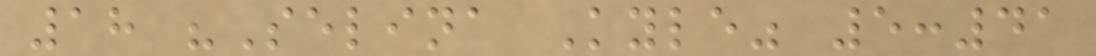18 "Selina Kyle" 5:41
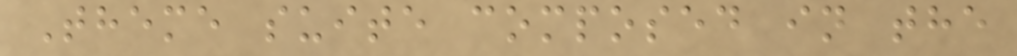Theme suite composed in the
